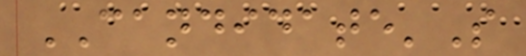CANDIDATE'S
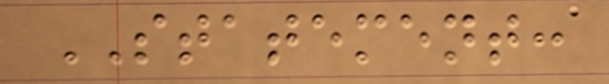STATEMENT:
